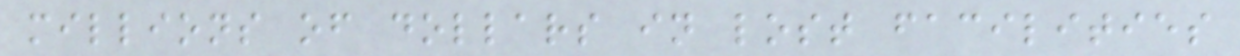millions of dollars in lost facilities
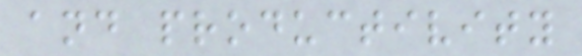and productivity
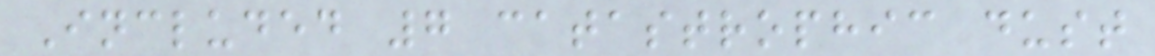Included 7 catastrophic dust
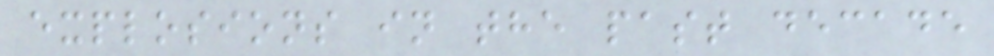explosions in the past decade
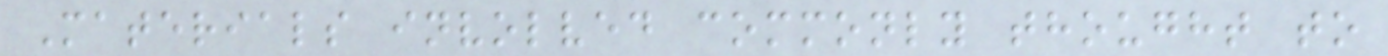Materials involved commonly thought to
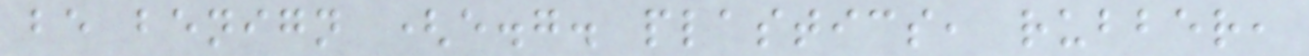be benign (e.g. plastics, rubber,
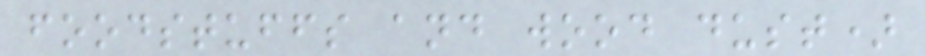foodstuffs and wood dust)
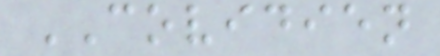COVIDIEN
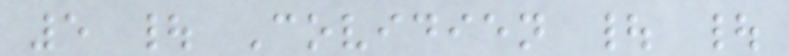5 | Covidien | |
